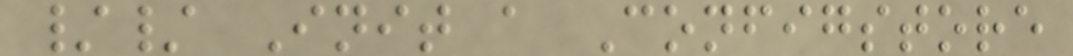// Init a Configstore
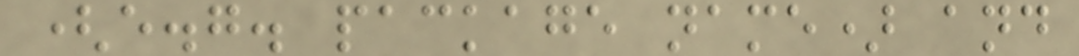(e.g. package name) and
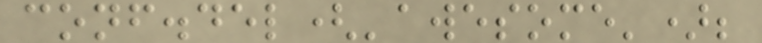conf.del('awesome');
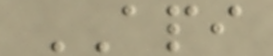API
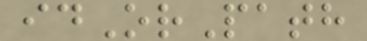idOrPath
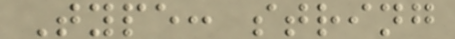Type: string
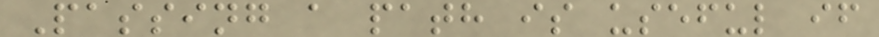Passing a path is useful if
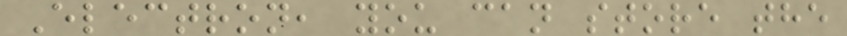Electron, you can store the
